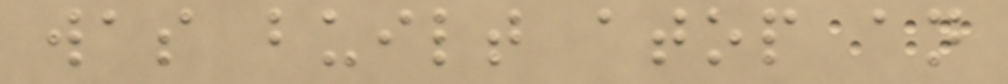was built atop an
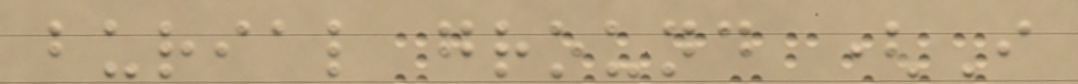burial ground (I
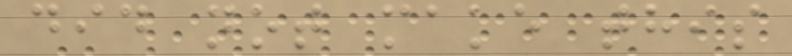did not make this
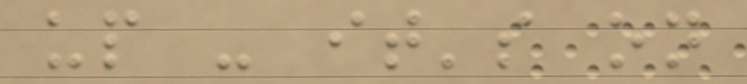up - it's on
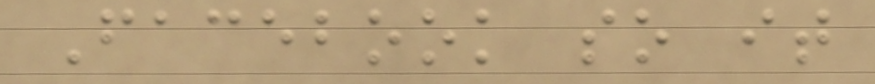Facebook so it
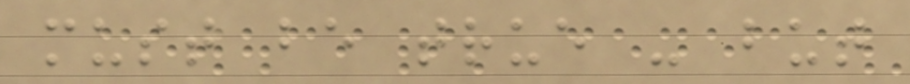must be true - but
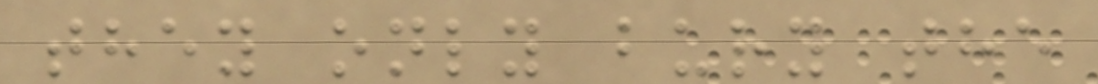they only bury the
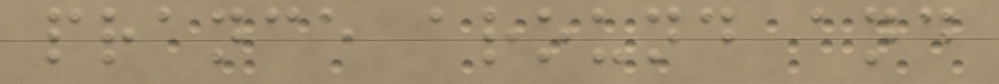prance around and
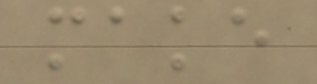make
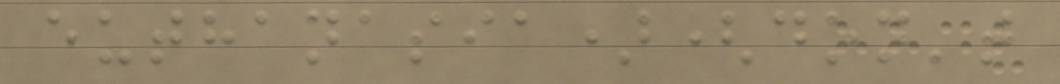euthanasia)(don't
